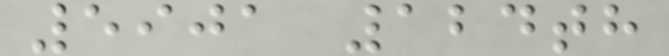5901 124th
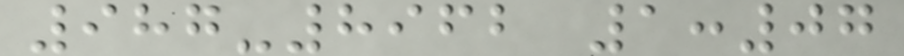987-8962 1:07
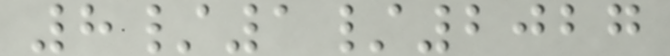8/1/2027
